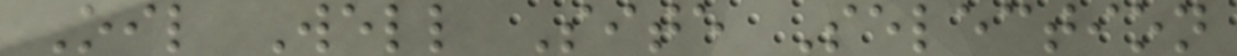Oil Well Site Selection
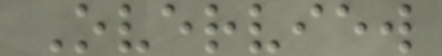Overview
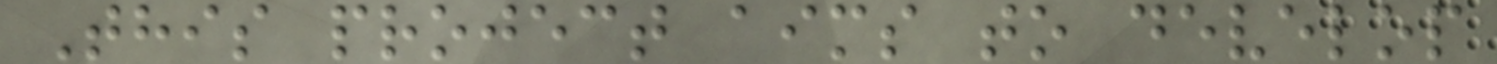This project aims to develop
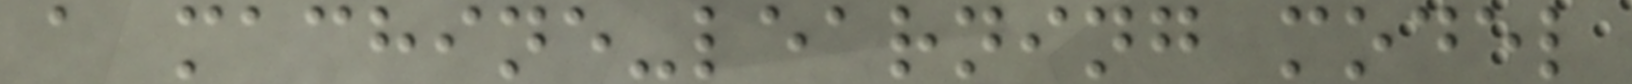a machine-learning model
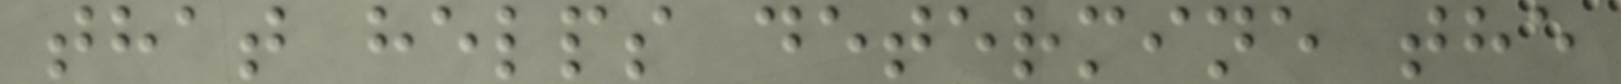that helps determine the
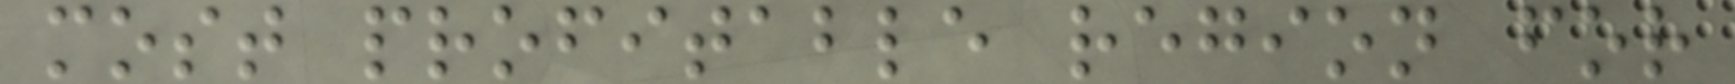most profitable region for
